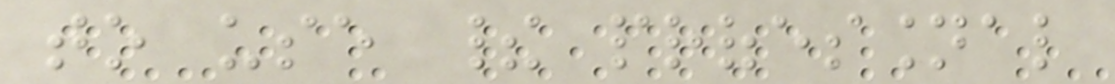to use their professional
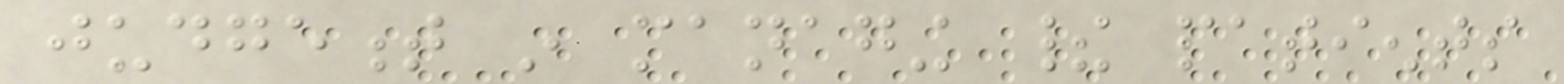judgement in managing their patients
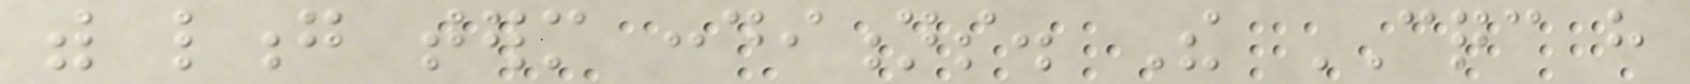with long term conditions. The CQC have
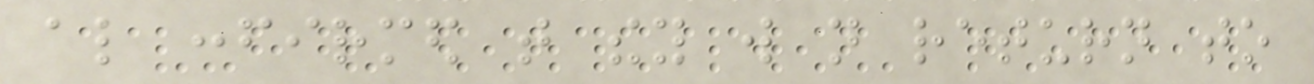also confirmed that they will not return to
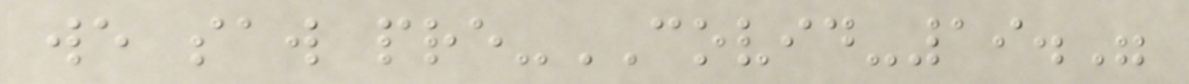we saw pre-COVID-19."
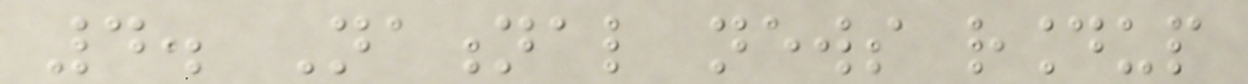4. National news roundup
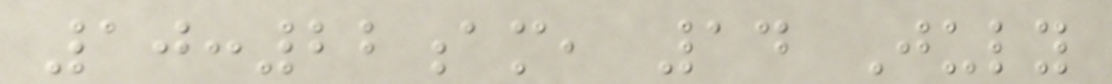10:22am, 14 July
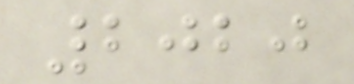2020
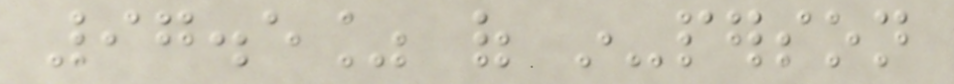97.5% of in-person
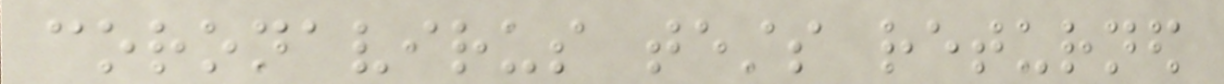coronavirus tests returned
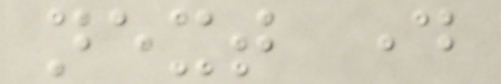next day
